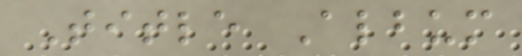Title Album
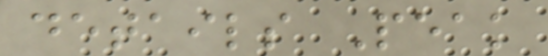details Peak
